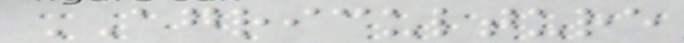AGRICULTURE
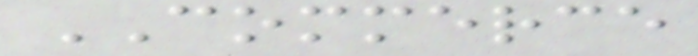COMMERCE
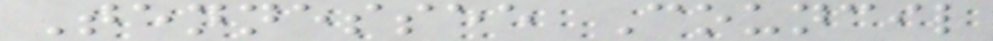Tennessee Council
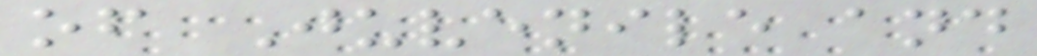of Juvenile and
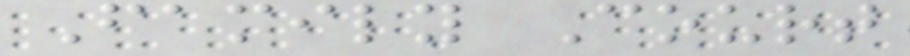Family Court
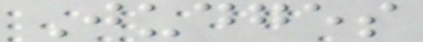Judges
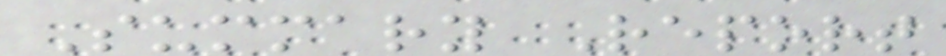Summary Report
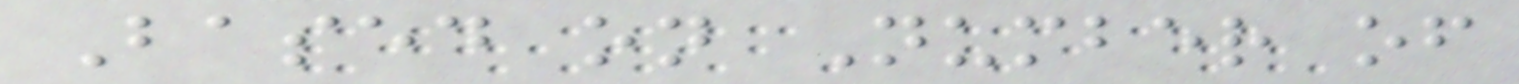Based on Number of
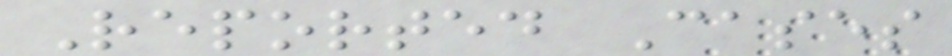Reported Cases
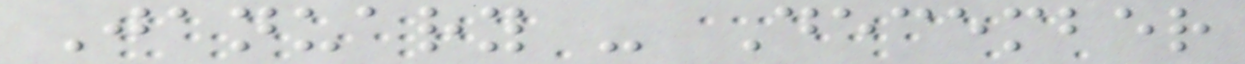January - December
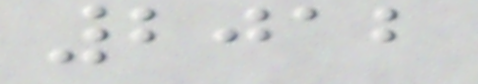2012
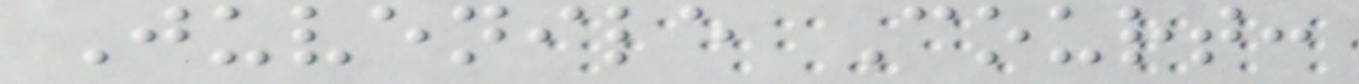Juvenile Court:
